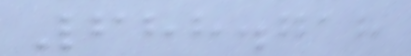688.718
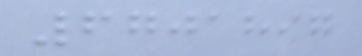6701897
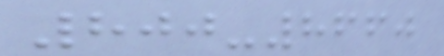800-8660
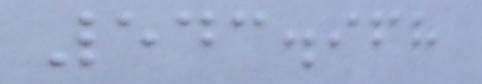543.968
